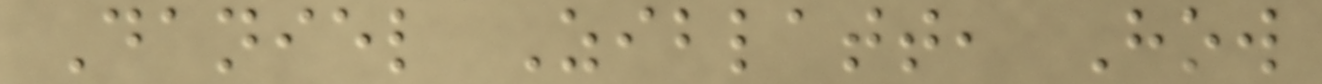Daniel Ziblatt, How
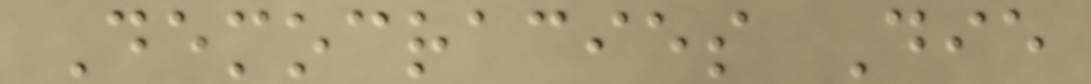Democracies Die
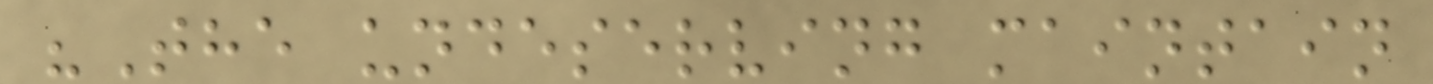"The undeserving maintain
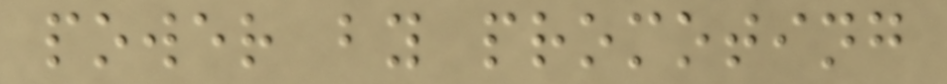power by promoting
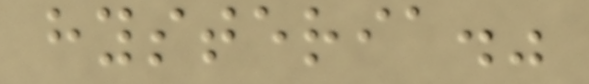hysteria."
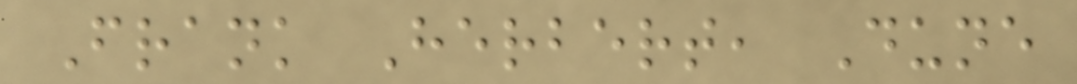Frank Herbert, Dune
